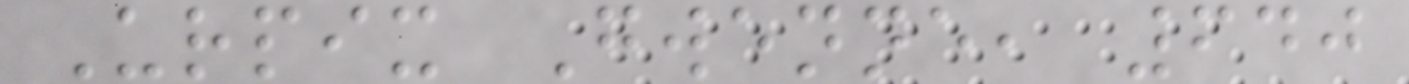Urpix Gwenne, 640
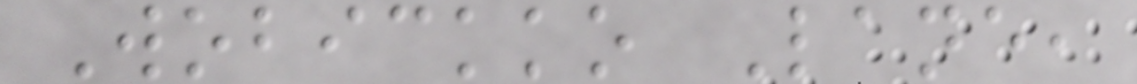Wobickko Lane,
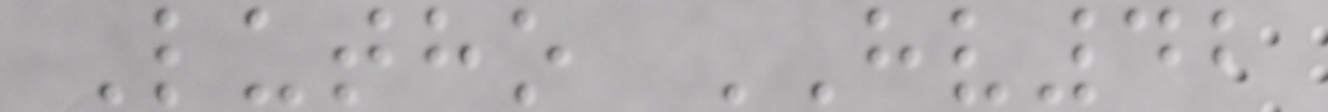Lutho HV42
